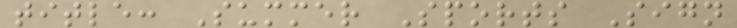title: Summer Sports Sign
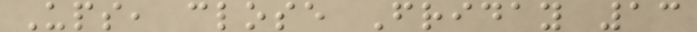Ups, close Friday 13
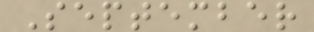September
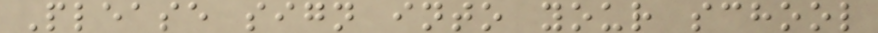Please sign into your school
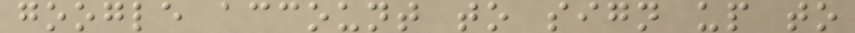google account to sign up to
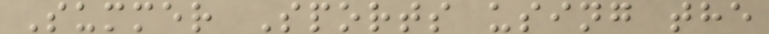Summer Sports using the
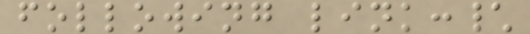following link:\
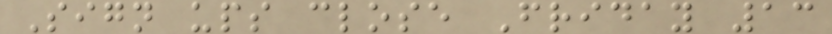Sign ups close Friday 13
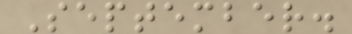September.
